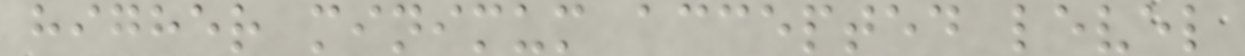higher minimum accepted level
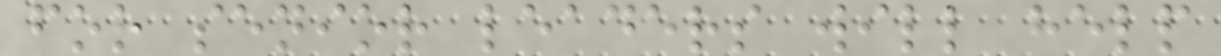for senior leaders will help
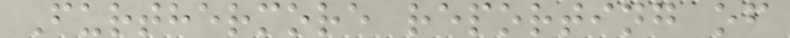Furthermore reporting of
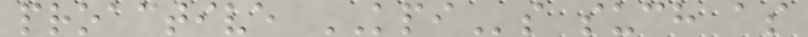proactive KPIs such as
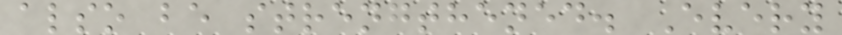also be strengthened. Every
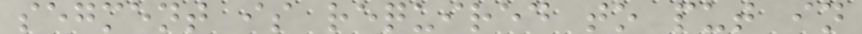segment is required to put in
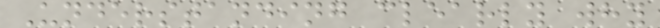Understanding clearly why
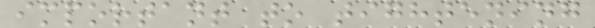important to tightening
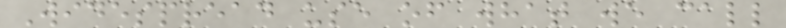Widespread use of what we call
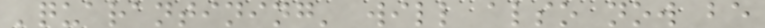'quarantining' will also now be
